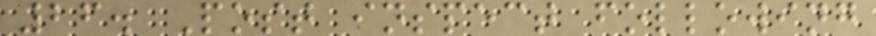26. Post inspect following
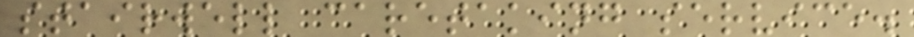stairwell caretaking service.
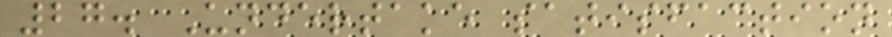27. Undertake satisfaction
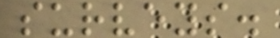surveys.
